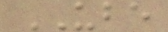UBE
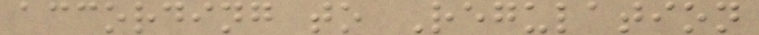according to Regulation
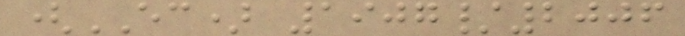(EC) 1907/2006
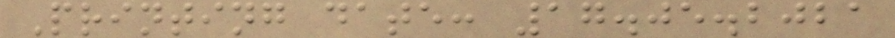Printing date: 17.05.2021
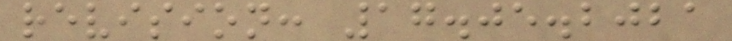revision: 17.05.2021
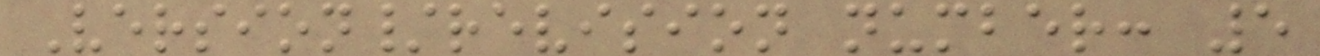Version/revision number: 5
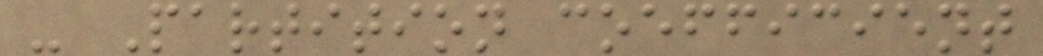- Partition coefficient
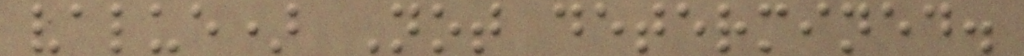value) Not determined.
